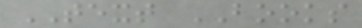TEXT BOOKS
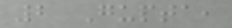2 Gupta,
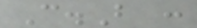C.B :
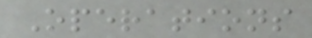Operations
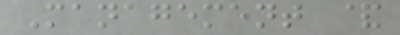Management &
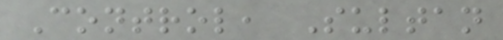Control, Sultan
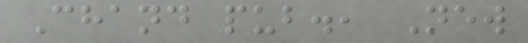Chand pub., New
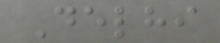Delhi
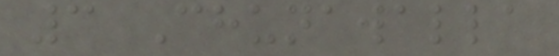3 Chunawalla
